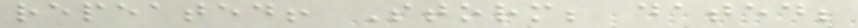repeated! Storm; dated;
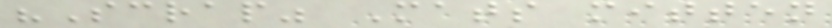"Scrap" Mats mitten
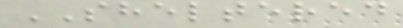SHELTERED
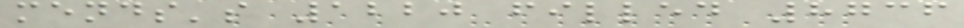mends's 1220 filled 8736
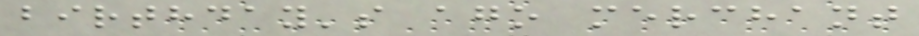birthday's ago merchant
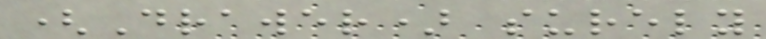(Drawer) surely
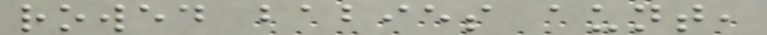rowed babies aunt,
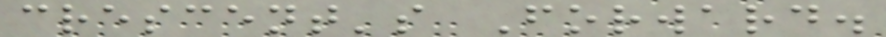crescent's Forward.
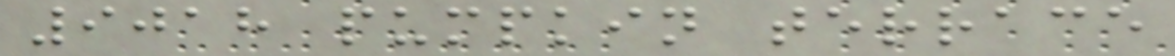9018 pumpkin terrace
